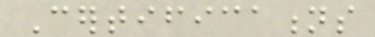Certifications
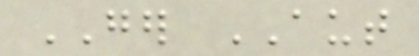GER AUT
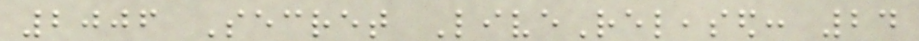2006 Secret LiveReleased: 24
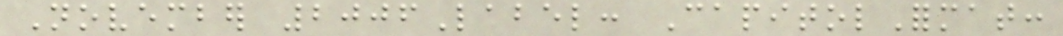November 2006Label: CapitolFormat:
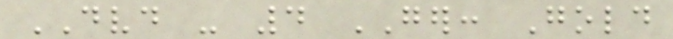DVD - 4 GER: Gold
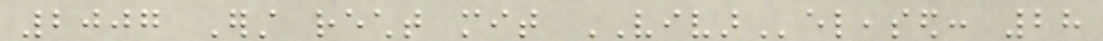2007 Erst recht mit VIVAReleased: 28
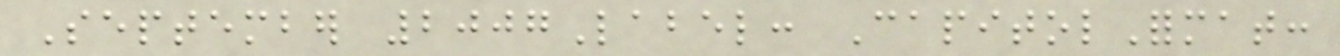September 2007Label: CapitolFormat:
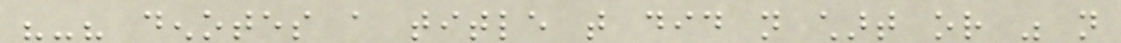"-" denotes a title that did not chart or was not
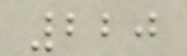220
